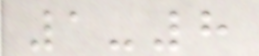1-8
